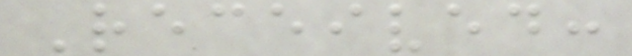Received:
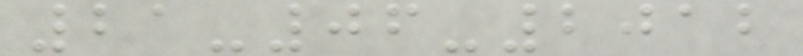21-06-2012
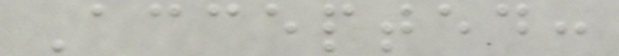Accepted:
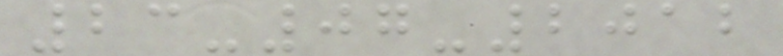23-07-2012
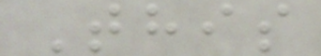This
